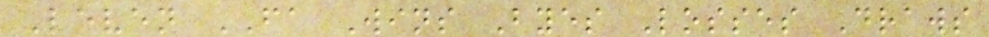Leven FA Wins Byes Losses Draws
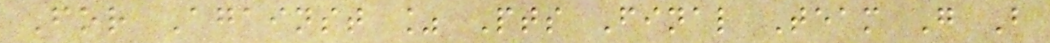For Against % Pts Final Team G B
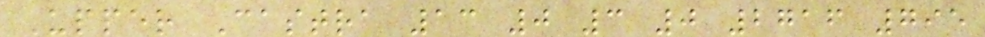Upper Castra 13 0 3 0 2716 795
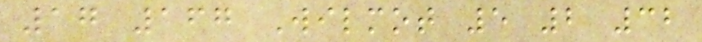17 167 Wilmot 5 2 32
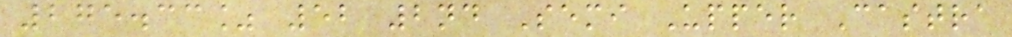275.33% 52 2nd Semi Upper Castra
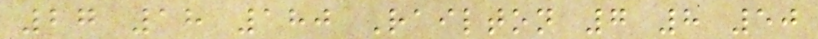27 18 180 Railton 7 8 50
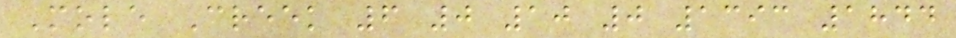Mole Creek 6 0 10 0 1393 1844
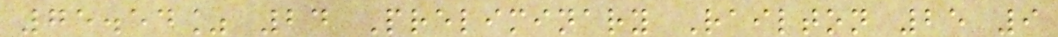75.54% 24 Preliminary Railton 25 9
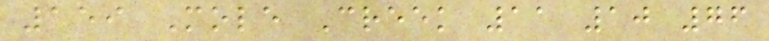159 Mole Creek 11 10 76
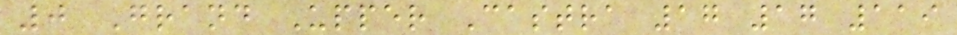0 Grand Upper Castra 17 17 119
